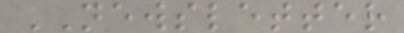NEWSLETTER
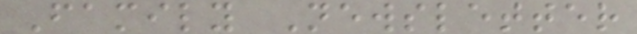Family Newsletter
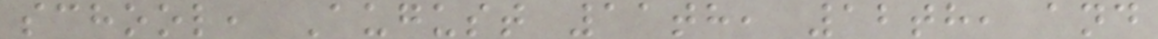school, August 11th, 12th, and
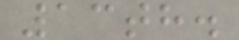13th.
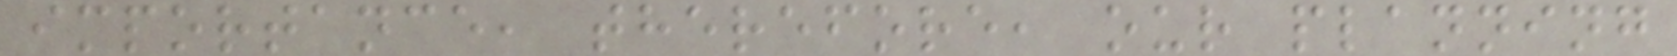importance, therefore, our planning
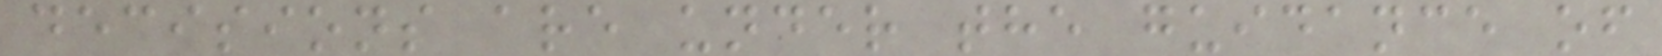decisions are under the guidance of
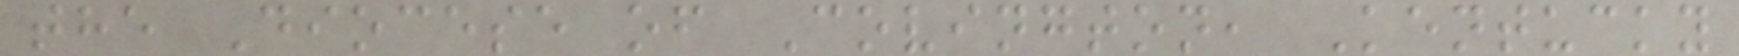the Diocese of Covington, Kentucky
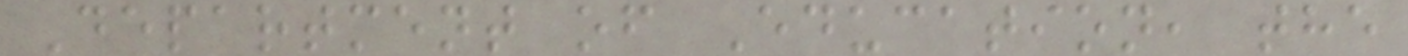Department of Education, the
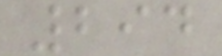294
